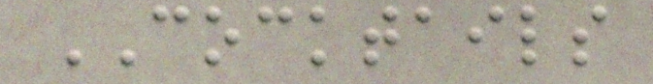COCKTAILS
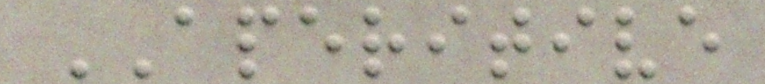APERITIVE
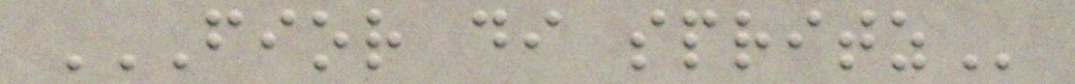FIOR DI SPRITZ
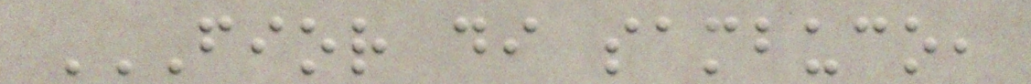FIOR DI SAMBUCO,
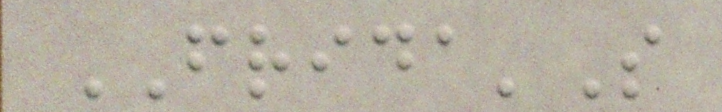FRIDA'S
